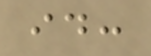id:
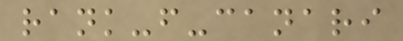rank-f-canari
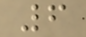6
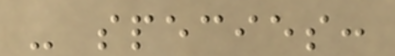- species:
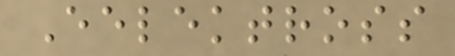Eelektross
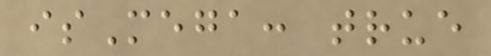isMega: true
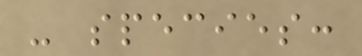- species:
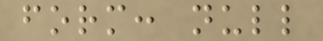form: null
